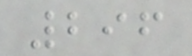296
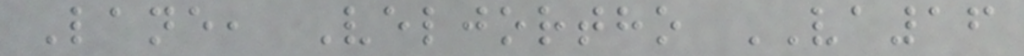Lane, Veljortho VA16
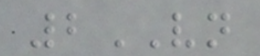2VN
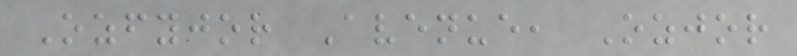Ozfyjor Avenue, Ozjor
